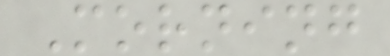Morning
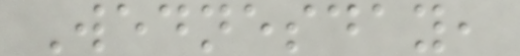Wednesday,
